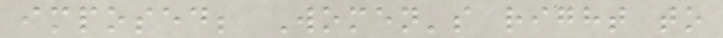imposed; Women's right to
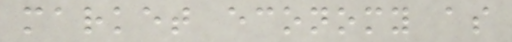market economy as
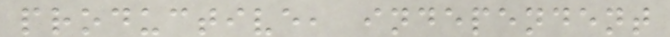productive, independent
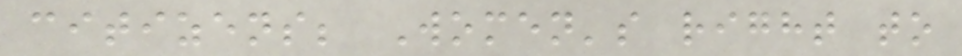citizens; Women's right to
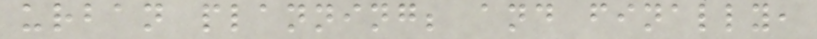urban planning; and finally,
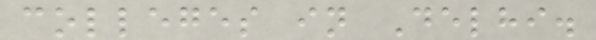colleges in Delhi.
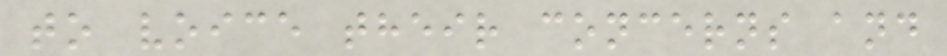to voice their concerns and
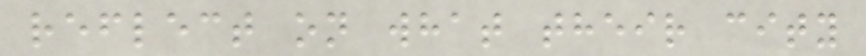reflect on what their city
